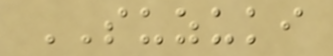SUZUKI
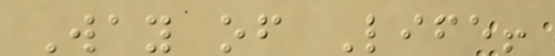Way of Life!
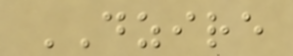DZIRE
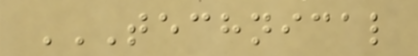TECHNICAL
